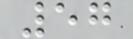57
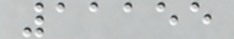11155
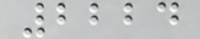2224
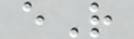eR
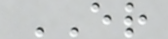ER
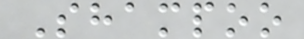Shampoo
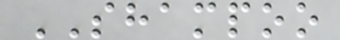SHAMPOO
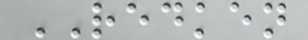REDKEN
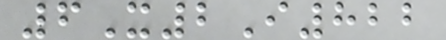6X2I822
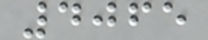4065
